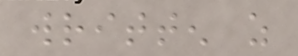written as
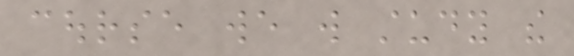course we will study the
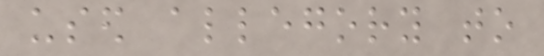used allegory to
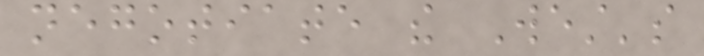negotiate the West's
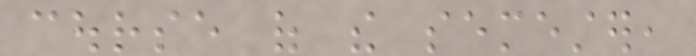course of the semester,
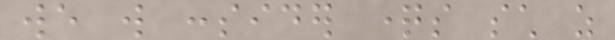we will consider questions such as
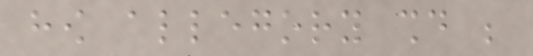how allegory should be
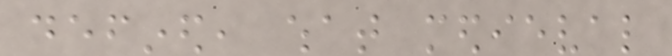defined, what medieval
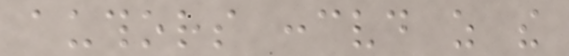authors conceived as the
